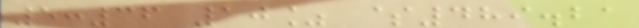5:36 10% $489.21
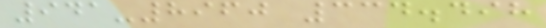941-8960 334.498
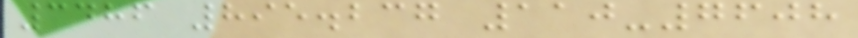3486 895.237 110-7608
